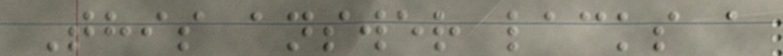This answer lacks a
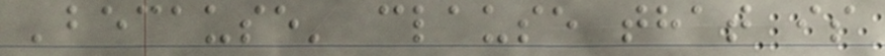'because' clause that is
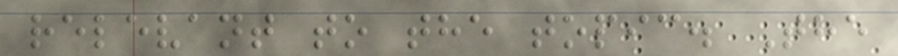relevant to the topic. The
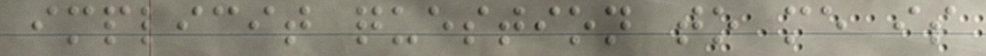implicit question to me is
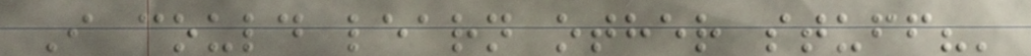I could learn other stuff?'
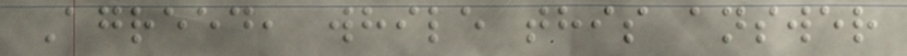Agreed, while this answer
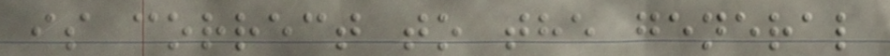is correct to the general
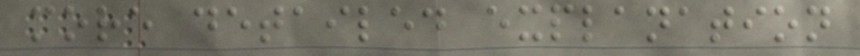more detailed explanation
